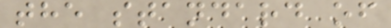the standard of
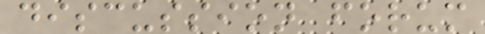discussion forum
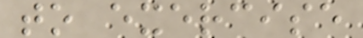to exercise
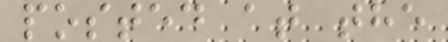posted at the
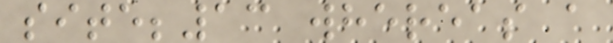site;13 whereas a
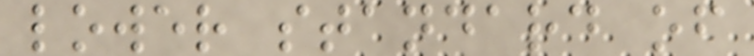lower standard of
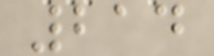214
